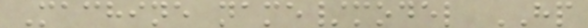Machine name/model HP
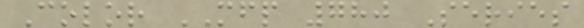Color MFP 780 Series
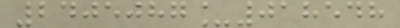2405087_018548
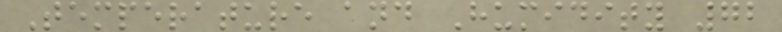Temperature and Humidity 72
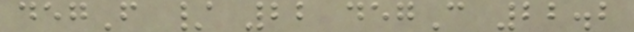degF / 22 degC 22.2
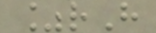%rH
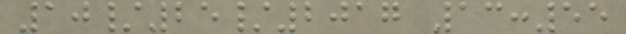10/25/2017 13:55
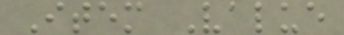Item Value
